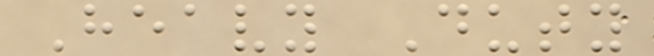Heavy Duty
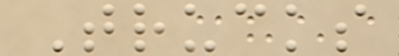Trucks
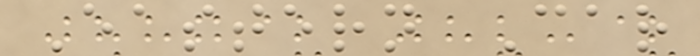Eastern Car
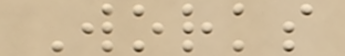Works
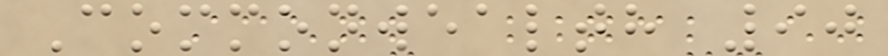Commonwealth 90
